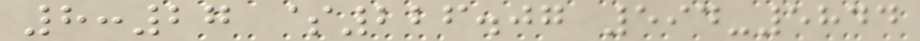8:27 $226.07 594-5844
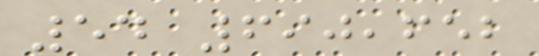54 690,652
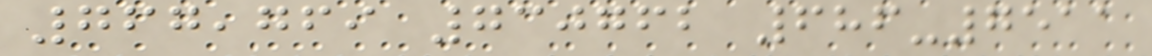767,769 730762 686-7511
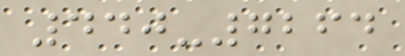440-7264
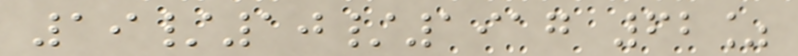19/10/1917 62%
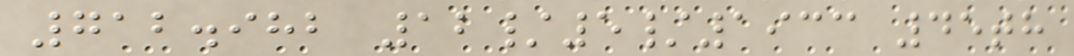712.982 12/5/1933 45th
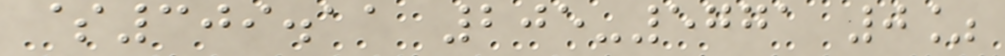$309.11 205-5771 0%
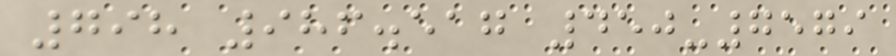798 986.517 450-7579
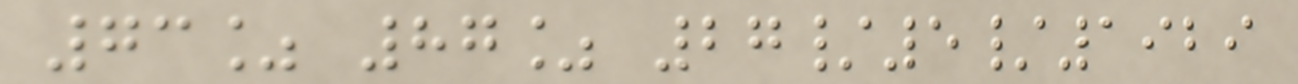73% 87% 27/5/1929
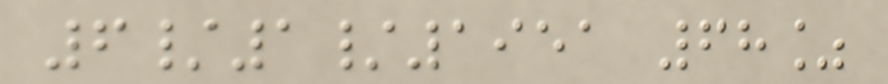6/1/1951 68%
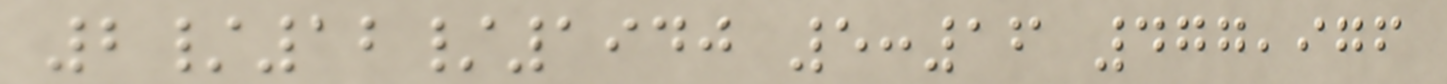2/12/1940 5:16 477,976
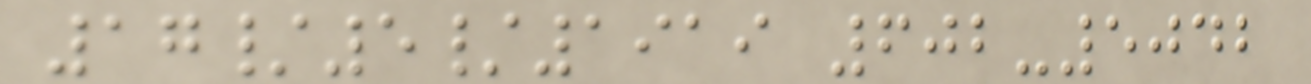17/5/1919 602-5042
